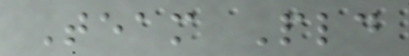Team Pld
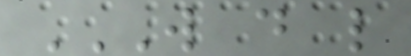W D L
